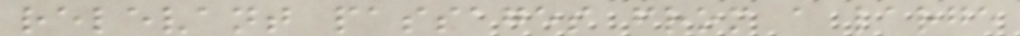relevant passages from a large
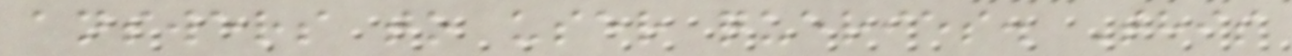answers to user queries. This
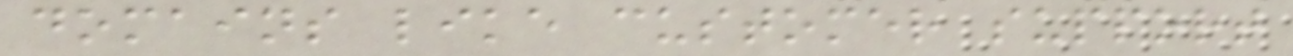domains like customer support
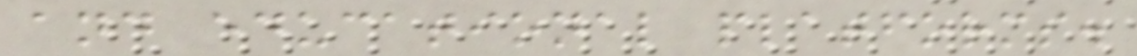and educational platforms.
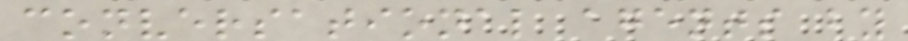conversational agents by
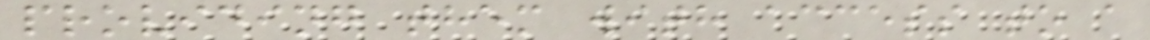providing them with access to a
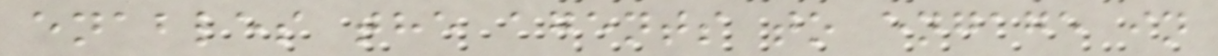enables the agents to engage in
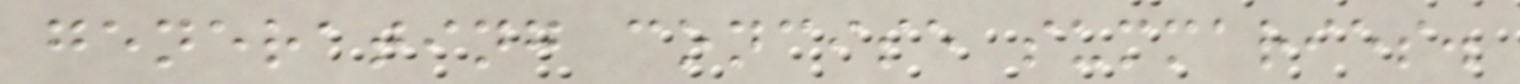generating concise summaries.
